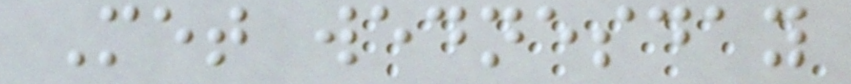Met wednesday
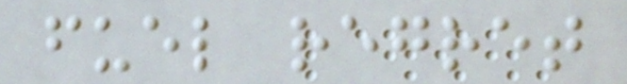fuel regret
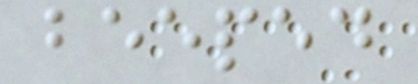beeped
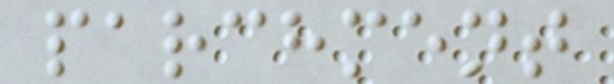parchment
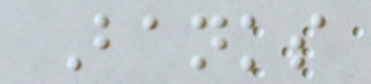Banks
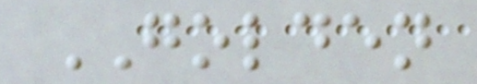GOLDEN
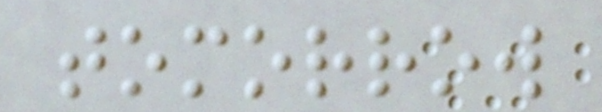tomorrow
